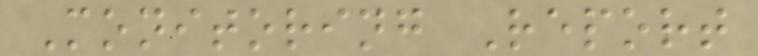Monitoring Report
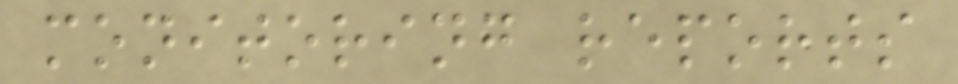monitoring reports
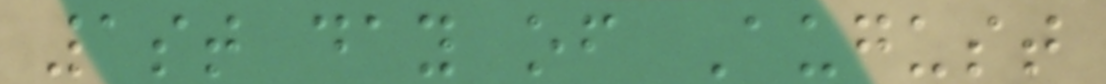1st day of August
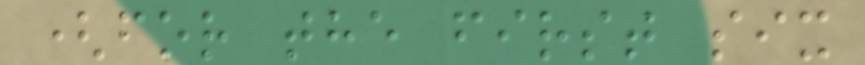(for the first six
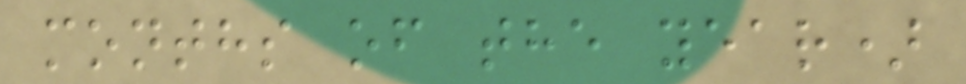months of the year)
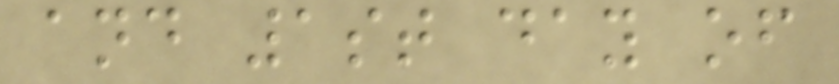and 1st day of
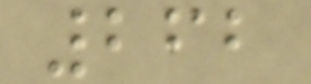262
